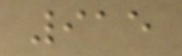915
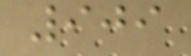909
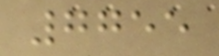7755
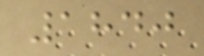1840
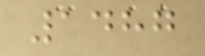1487
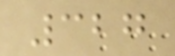327
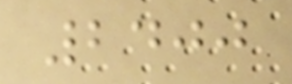2400
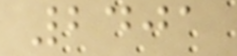2401
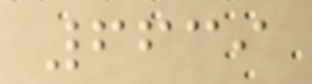6639
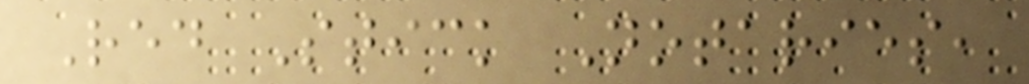Red Stick Notaries,
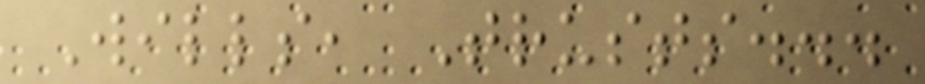Wills, Trusts...
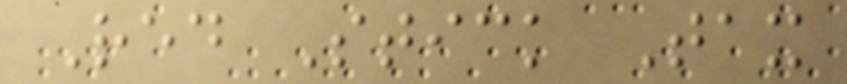Red Stick Tax
